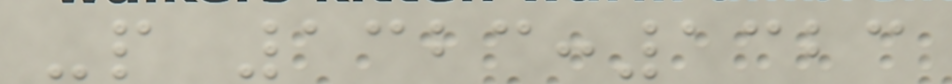-p 1323:1323
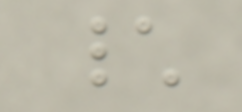\
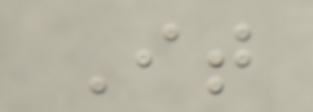It
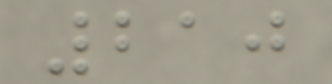210
